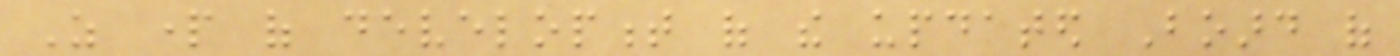As part of development of the updated Board of
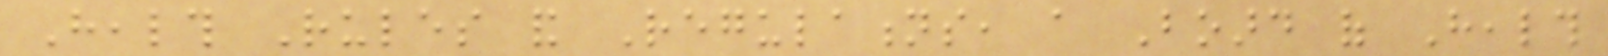Health Rules and Regulations, a Board of Health
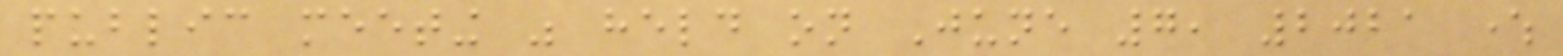public meeting was held on June 7, 2021 where
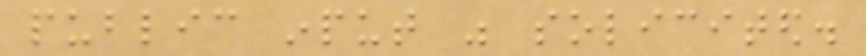public input was solicited.
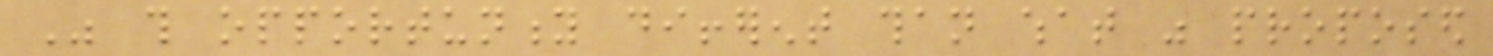Was this opportunity different than what was proposed
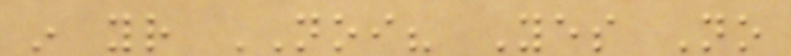in your NOI? Yes No
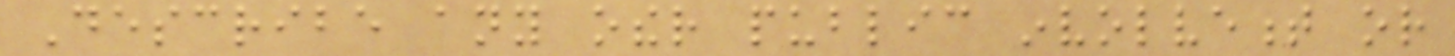Describe any other public involvement or
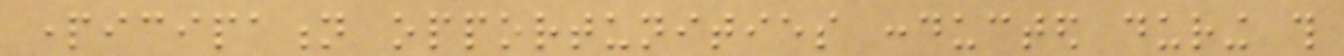participation opportunities conducted during this
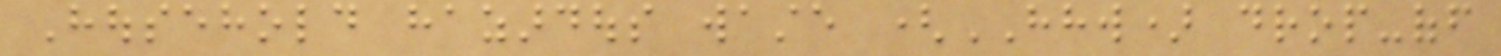Household hazardous waste (HHW) drop-off
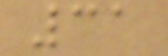31
